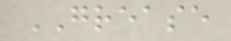GREASE
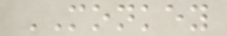MONKEY
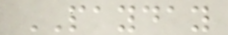PAYDAY
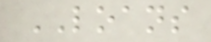LOANS
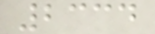2334
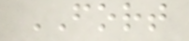FORT
